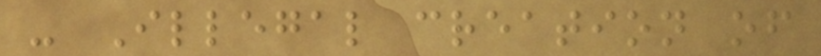- Illegal creation of
